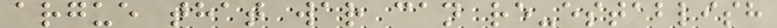argue that war can re-establish
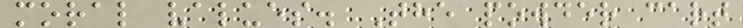moral values. The powder cart
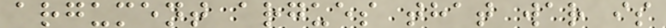argument argues that war is
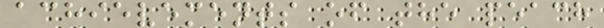achievements of the peach
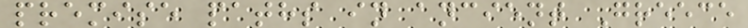premise paths in ancient Greece
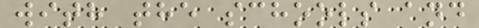with the schools and
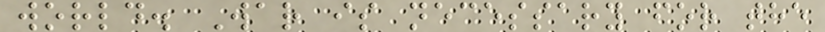world. War is necessary for the
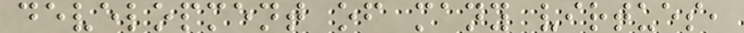development of many virtues,
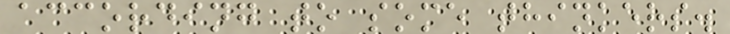according to some thinkers.
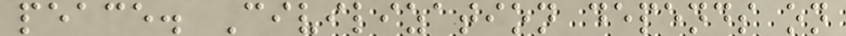peace. Civilization depends on
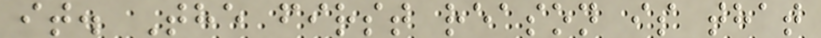it. The first reason is that
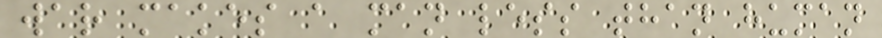war makes a man less than human
